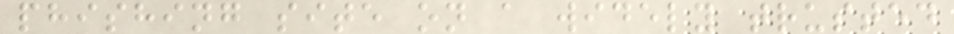phishing site on a widely trusted
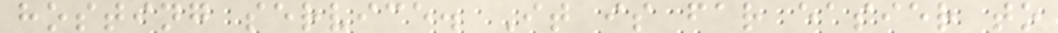hosting service. It is far easier to
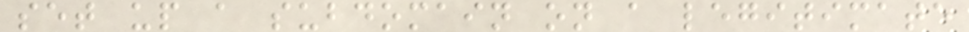set up a subdomain on a legitimate
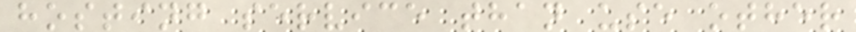hosting service than use other
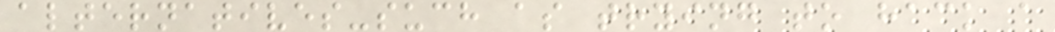alternatives-such as trying to hack a
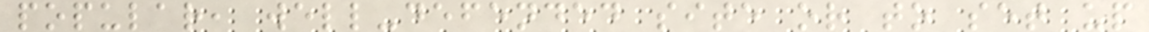popular, well-defended site or to set up
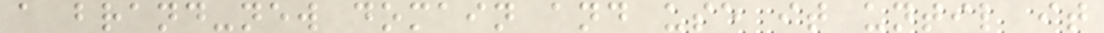a brand-new domain and use it until it
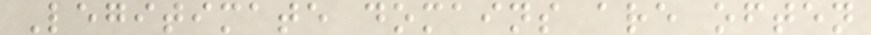Legitimate domains are often
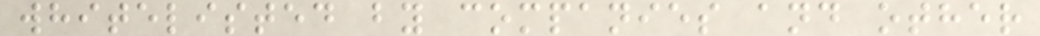whitelisted by companies and other
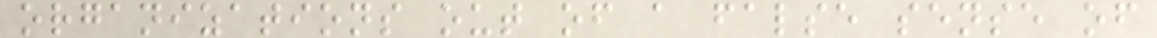organizations out of a false sense of
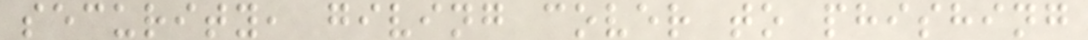security, giving cover to phishing
